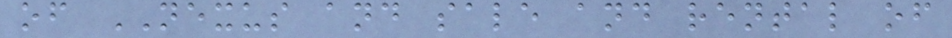of NEXUS and sale and rental of
